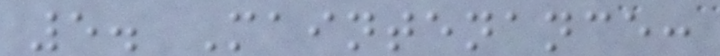5. Maintenance:
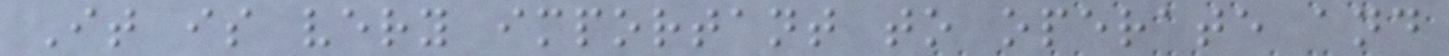It is very important to operate and
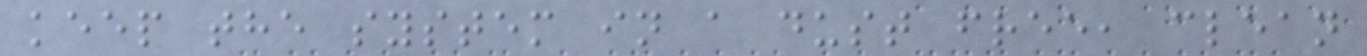keep the system in a dust free, clean
